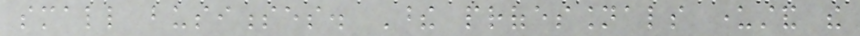small businesses. These professionals understand the
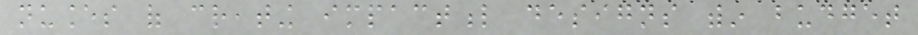nuances of creating impactful designs within budget
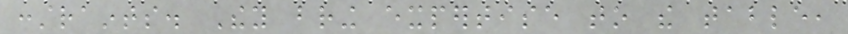constraints. They bring expertise to the table,
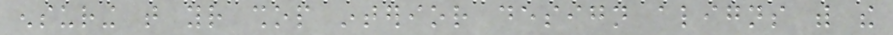ensuring that your shop interior design aligns with the
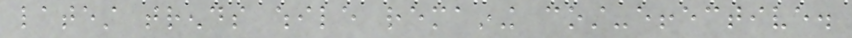latest trends while remaining cost-effective.
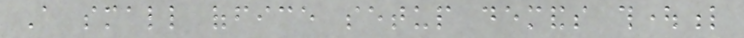A small office setup demands thoughtful
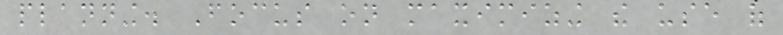planning. Focus on maximizing the use of
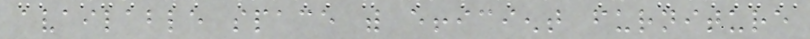available space with efficient furniture
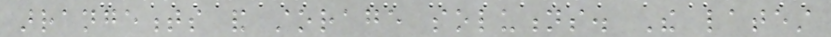arrangements and storage solutions. The latest
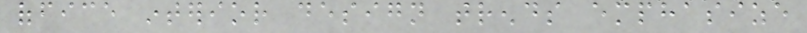office interior design trends emphasize
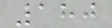180
